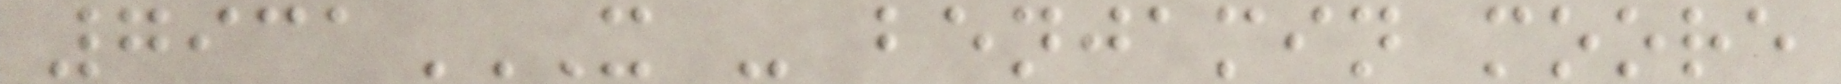7931X - BENJAMIN MOORE
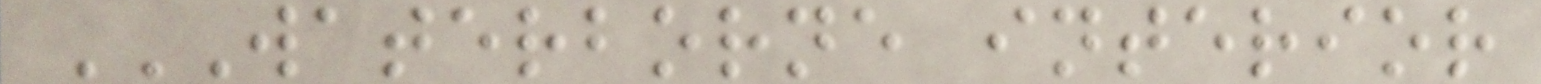WATERBORNE INTERIOR
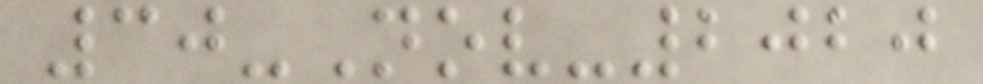30-Nov-2020
